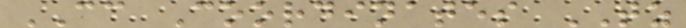CC Coordinates TZ
